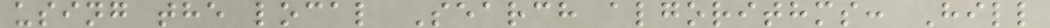using the local Search algorithms: Hill
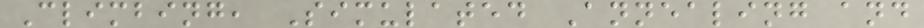Climbing, Simulated Annealing and
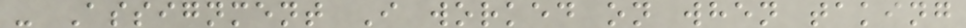- Assignment I worked on when taking
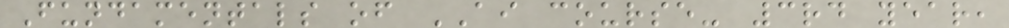Fundamentals of AI course- 3rd year,
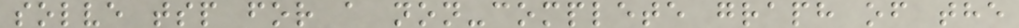solve tsp for a non-complete graph of the
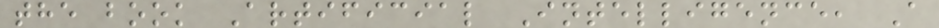the book Artificial Intelligence, A
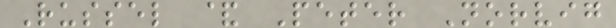Russel & Peter Norvig
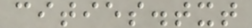cities.txt
